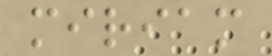miriam
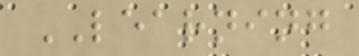LEARNING
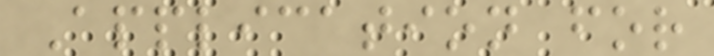Application for
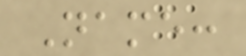Name:
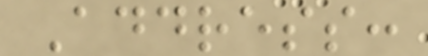Address:
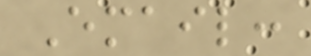Email:
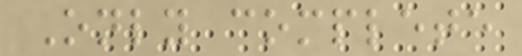Only complete
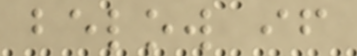below if
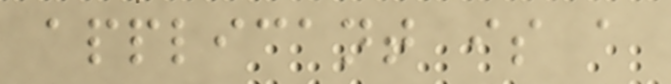applicant is a
